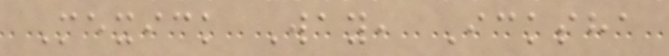Mexick Way, Icksha
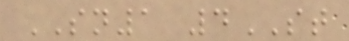SN1 4ST
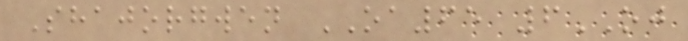Shajorgwen OA65 6OJ
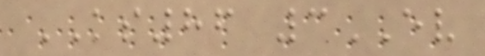KS86 3EV
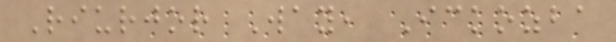Riurjor Way, Ickozba
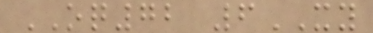OQ72 6XY
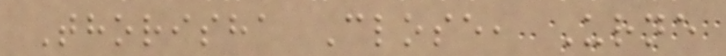Thorisha Close, Urne
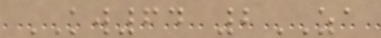KW64 2ZA
